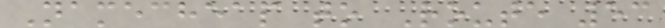Namecheap to Route 53
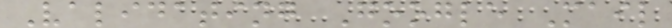Validating Google Mail
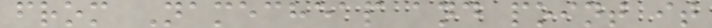from Namecheap and point it
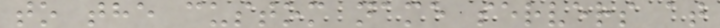to the custom name servers at
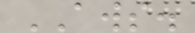AWS.
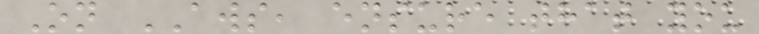On AWS, ensure that you
